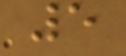5
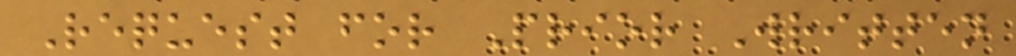Request for Prior Written
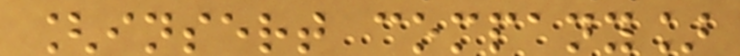[insert company]
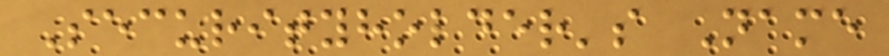Securityholder's Name
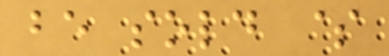be sold $
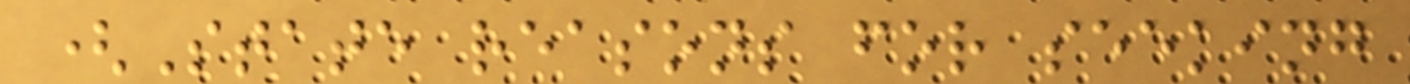(State reasons for seeking
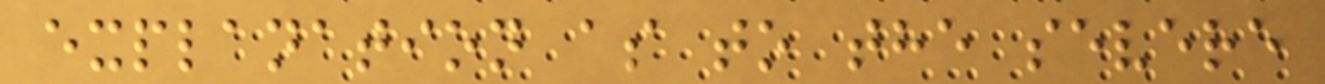explanation as to the severe
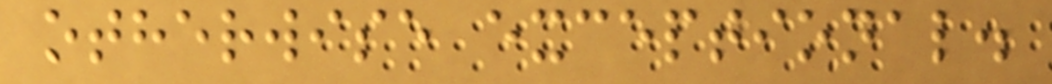otherwise exceptional.
